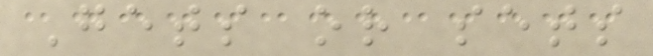Gets or sets
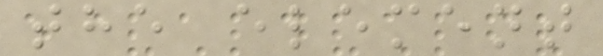the element
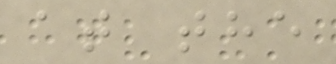at the
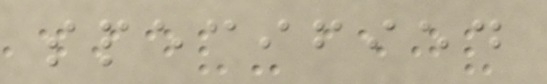specified
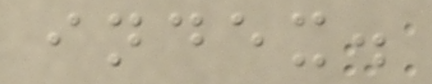index.
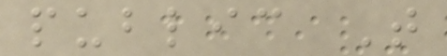public T
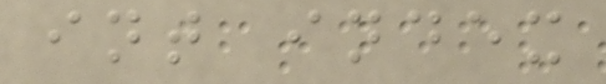int index
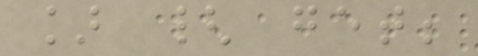] { get;
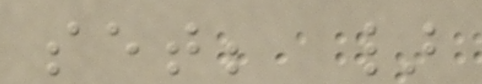set; }
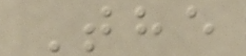The
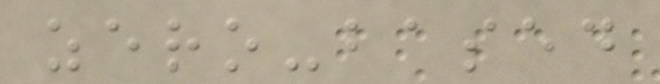zero-based
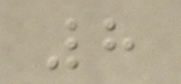8
